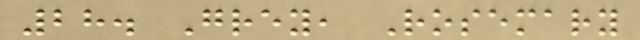28. Grey, Rosemary
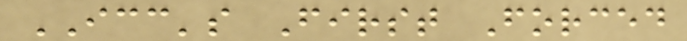ICC's First Forced
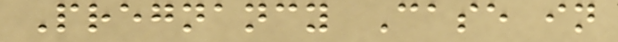Pregnancy Case in
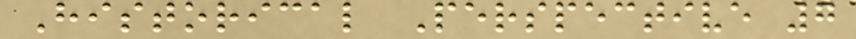Historical Perspective 7
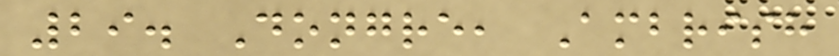29. Dongre, Ambrish
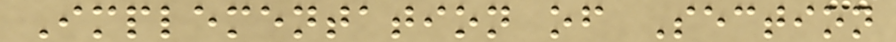Implementation of Section
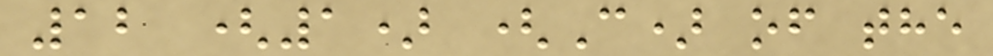12 (1) (C) of the
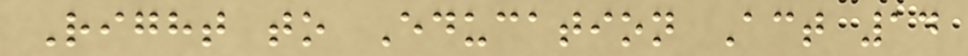Right to Education Act 14
